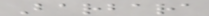Barbara
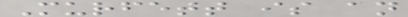Murfett is an
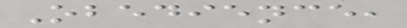Obedience,
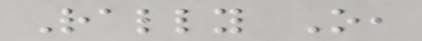Rally O,
